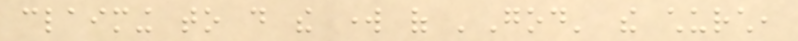claiming to do the work of 'God' the church,
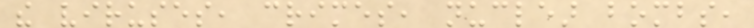the viruses, crimes, nuclear bombs,
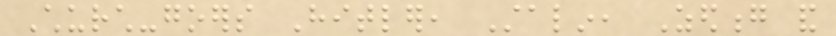Church-goers Hitler, Stalin, Zedong and
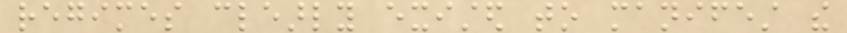regimes clearly existed to manifest the
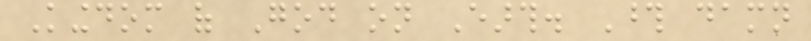Kingdom of God on Earth. Those damn
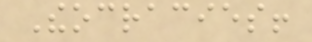Theocracies!
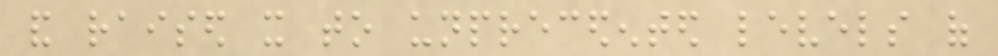and raised it to unprecedented levels of
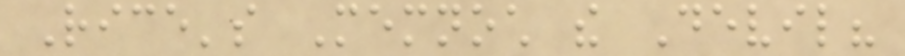Rice's Memnoch the Devil?
